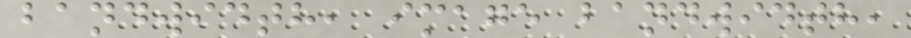bandwidth, image bandwidth,
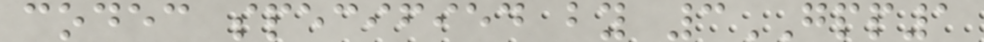codec specified by 3GPP1
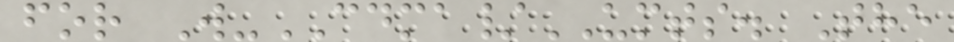for W-CDMA/UMTS. The
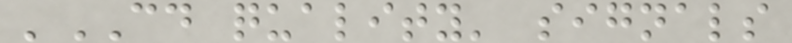'CD quality' signals
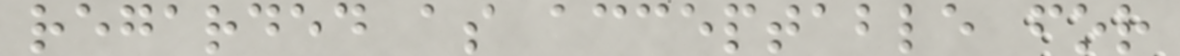regarded as acceptable for
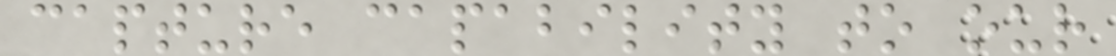capture capability to our
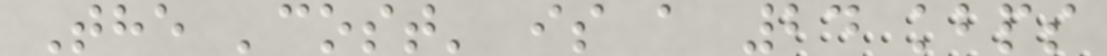The 'cost' is a 24 kbps
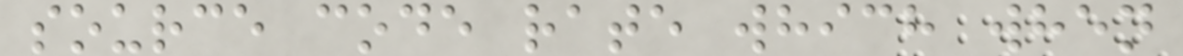source code rate which when
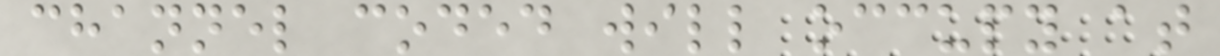channel coded will occupy at
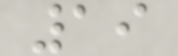19
